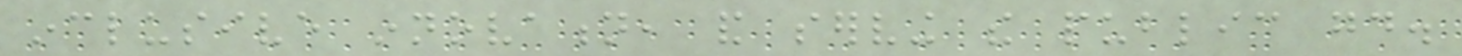inclusive innovation, and serving the public good.
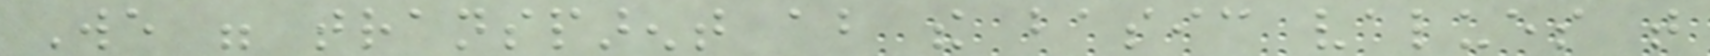We were transparent about the basic values that
